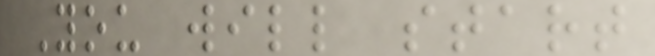You will start
